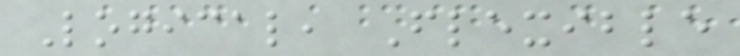Logical, Flexible
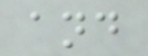and
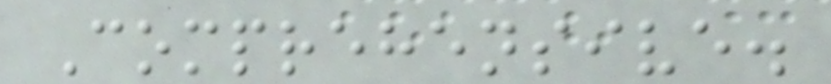Comprehensive.
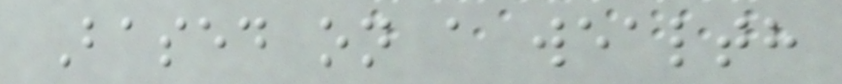Based on a wealth
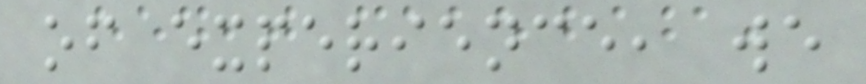of experience, we
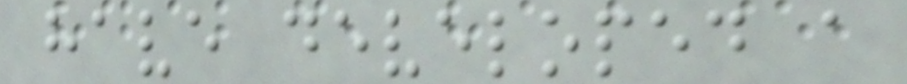have developed a
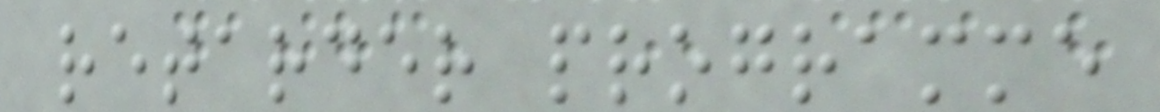retarder programme
